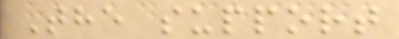The support
